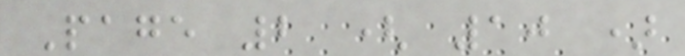Page 2 ( 10 )
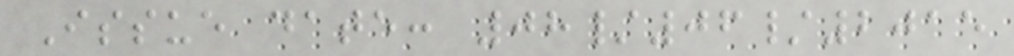Issue date: 08/06/2015
